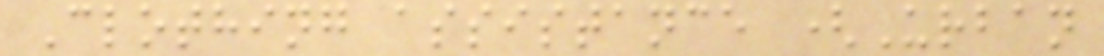Clothing assistance (Urban
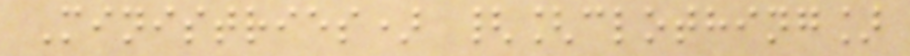Ministries) {[clothing]
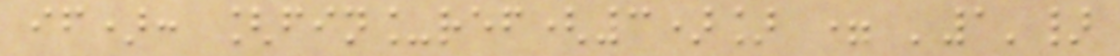if): [fin_ref(3)] = '1'}
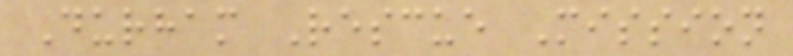Durham Rescue Mission
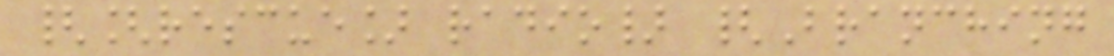{[rescue] radio} {Branching
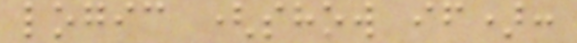logic (show if):
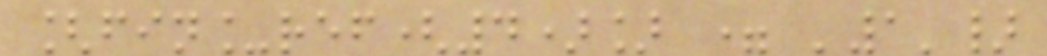[fin_ref(4)] = '1'}
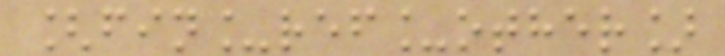[fin_ref_other]
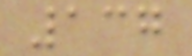137
